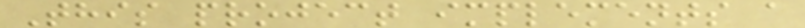This project implements a
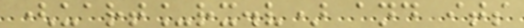(uart_rx.v) and its
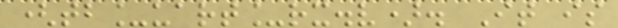(tb_uart_rx.v). It is
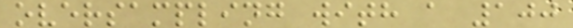oversampling with a 100
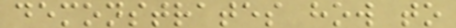demonstrates how to
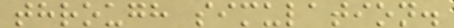through simulation.
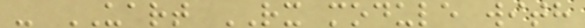- UART RX module with
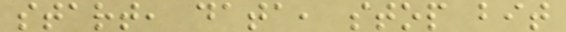start, data, stop bit
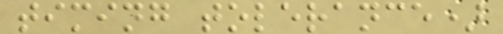timing tolerance)
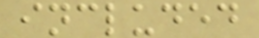included
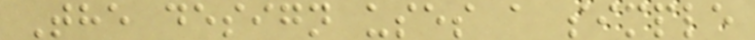The design uses a simple
